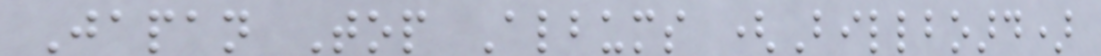Japan Top Albums (Billboard)
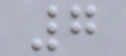7
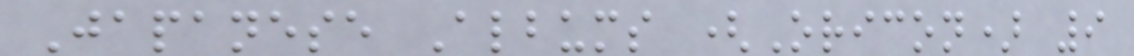Japanese Albums (Oricon) 9
